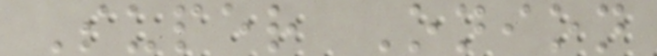Super Onion
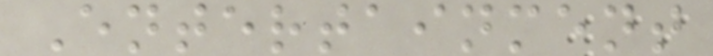Entertainment
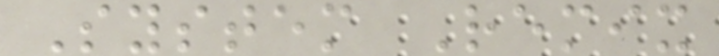System Remix
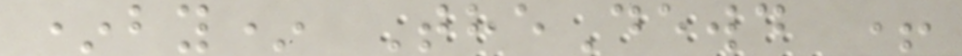*by* TheDewd +
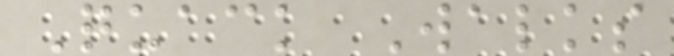Quack Walks
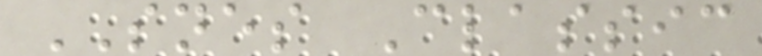SNES Classic
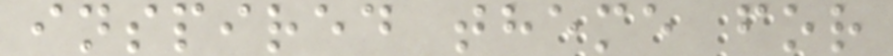inspired theme for
